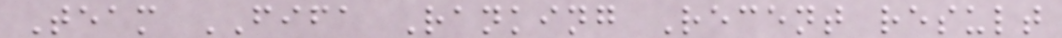Team FIFA Ranking Recent result
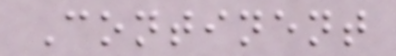Continent
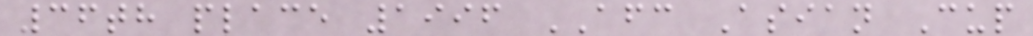36th place 1996 AFC Asian Cup
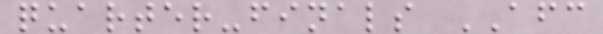quarter-finals AFC
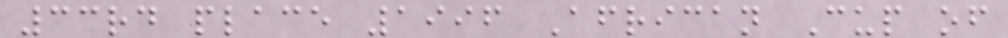33rd place 1996 African Cup of
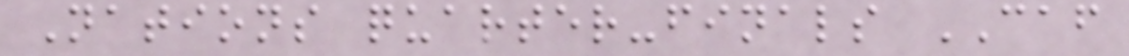Nations quarter-finals CAF
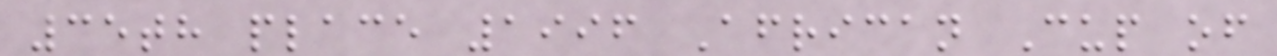35th place 1996 African Cup of
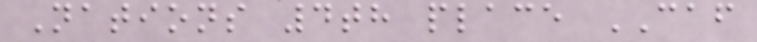Nations 4th place CAF
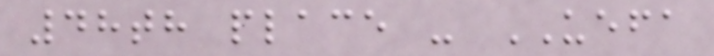48th place - UEFA
